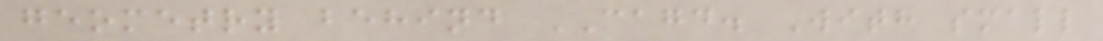geometry behind CAGD. With small
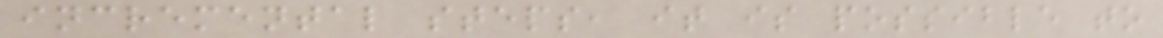incremental steps, it is possible to
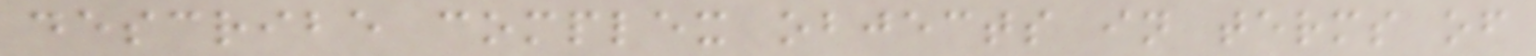describe complex objects in terms of
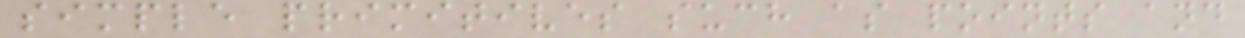simple primitives such as points and
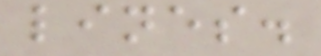lines.
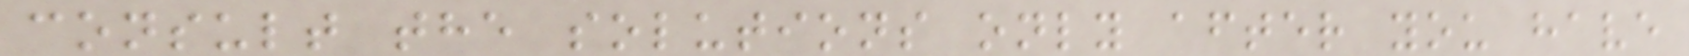consult the solutions only after you have
